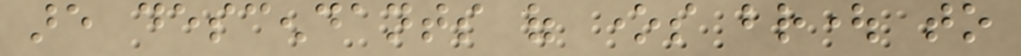are descendants of ones brought to
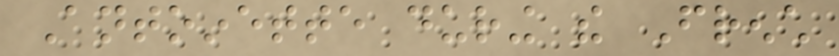Antoinette during the French
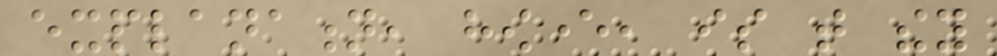explanation, however, is that they
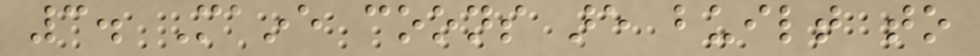3. Maine coons are built to
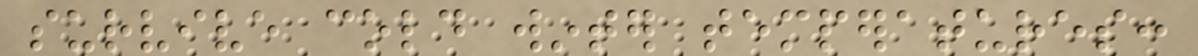survive cold winter temperatures:
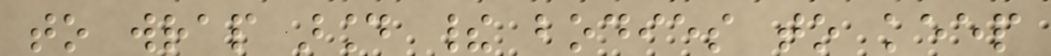to wrap around their bodies to keep
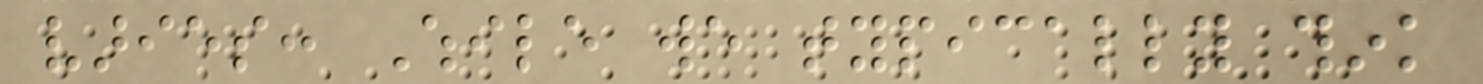varies: While we typically think
